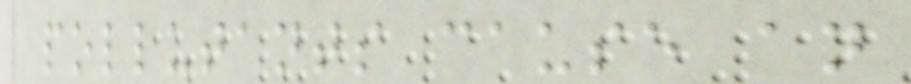pollutants cause an
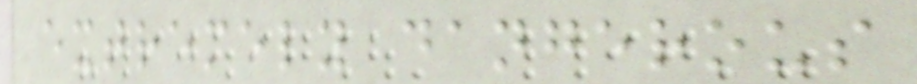extremely dangerous
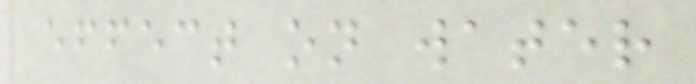effect on water
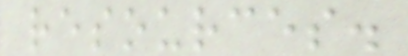resources.
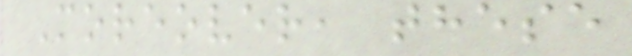Moreover, these
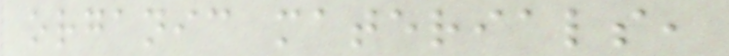organic materials,
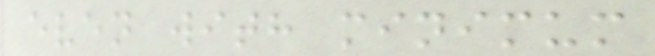even with minimum
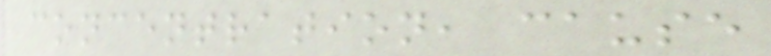concentration, cause
